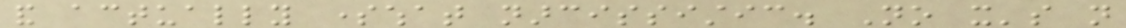and actually somewhat narcissistic. No it's not
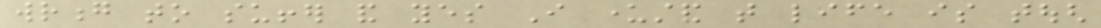wrong to suffer and yes I understand that life is tough
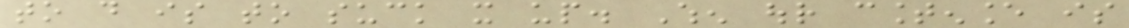to do is to suck it up. When our countenance is
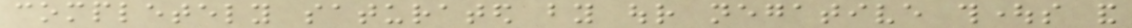completely saturated by our negative thoughts and
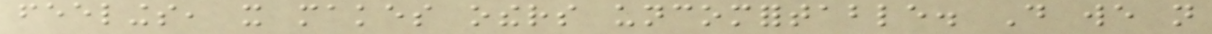feelings, it makes others uncomfortable. Do we not
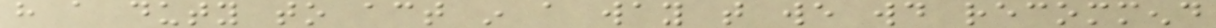have a duty to act in a way that we would recommend
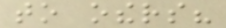to others?
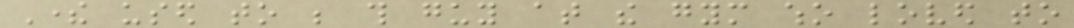There used to be this guy at the gym who loved to
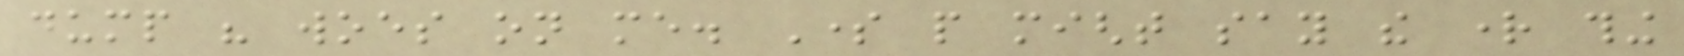dump his woes on me. Some people might say the right thing
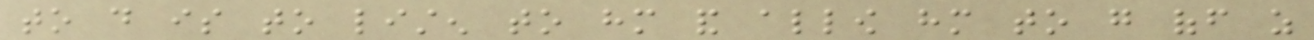to do is to listen to him and allow him to go off as
